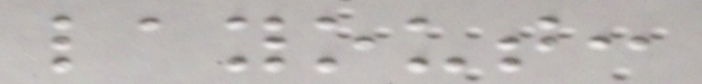layout:
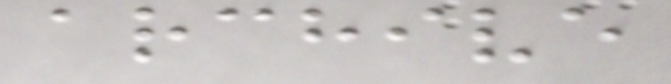archive
